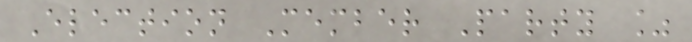Election Member Party %
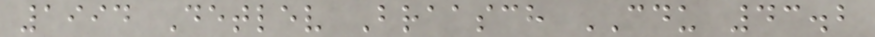1994 Detlev Braasch CDU 43.2
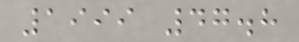1999 47.8
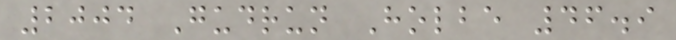2004 Gudrun Holbe 46.9
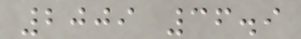2009 36.9
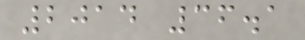2014 36.1
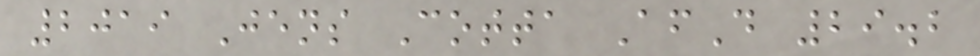2019 Jens Cotta AfD 29.2
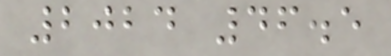2024 46.5
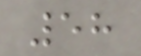58
